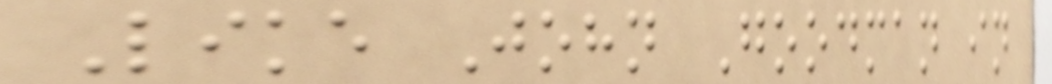Like John Goodman in
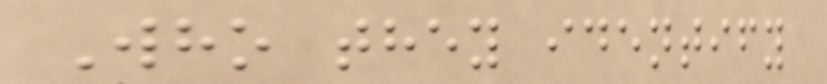Who they identify
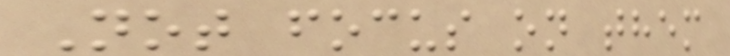Not focus on them
